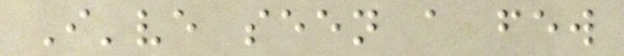I've seen a few
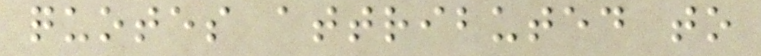quotes attributed to
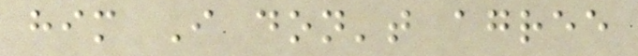him I don't agree
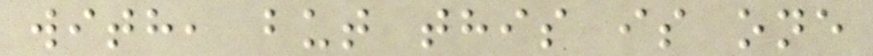with, but this is one
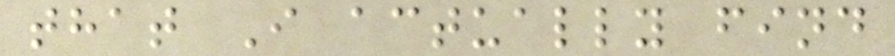that I actually find
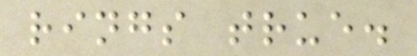rings true.
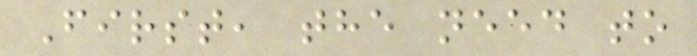First, the need to
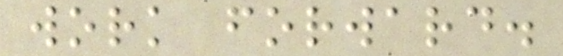work forward.
